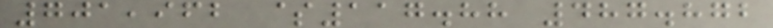701,962 $117.88 487.872
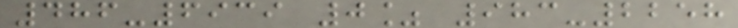486-6939 0% 983-2258
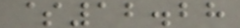$12.28
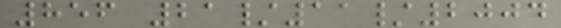856 21/11/2004
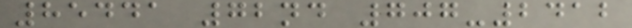85441 72nd 707-2412
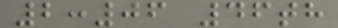2:06 46th
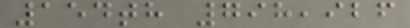154th 798,926
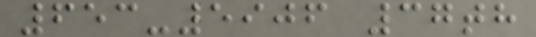653-5906 37th
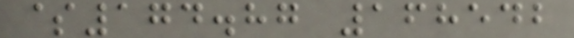$174.87 168542
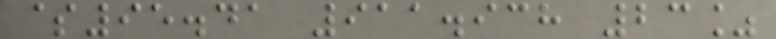$95.41 911.938 23%
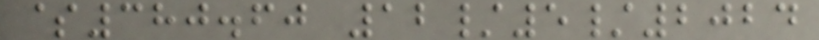$380.60 12/5/2024
